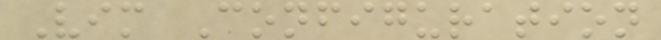Vim Configuration
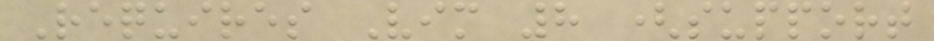Requires Vim 8 (support
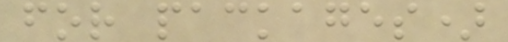for packages)
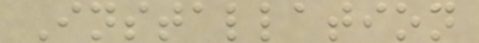Installation
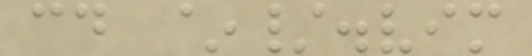cd ~/.vim
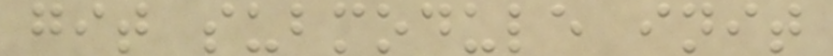git submodule init
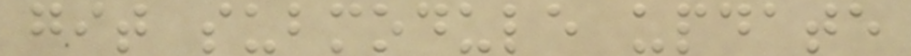git submodule update
